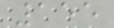155
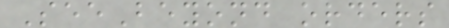SeeBeyond orders
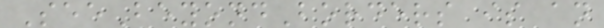SeeBeyondBorders is an
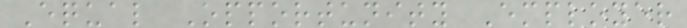Equal Opportunity Employer
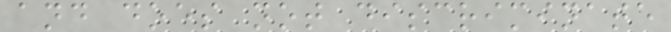and does not discriminate
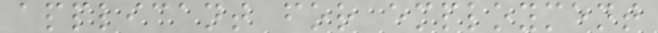applicant for employment
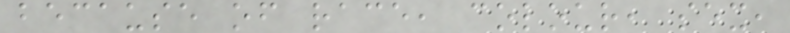because of race, colour, sex,
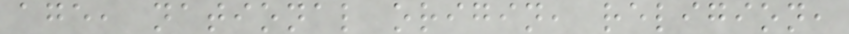age, national origin, religion,
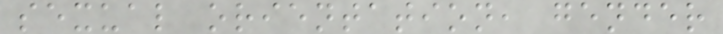sexual orientation, gender
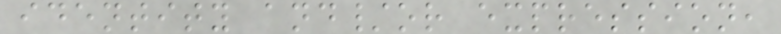identity and/or expression,
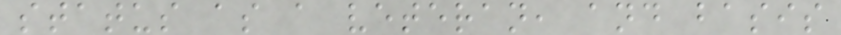status as a veteran, and basis
